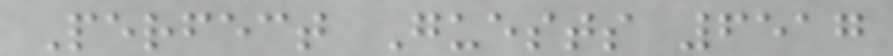Perfect Guests 6517
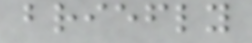briefly
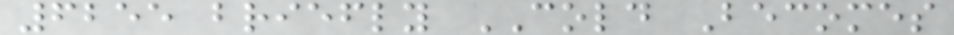6255 briefly COLD Becomes
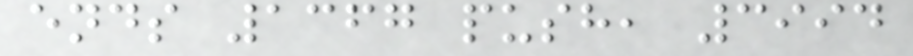ends 1367 push, 3994
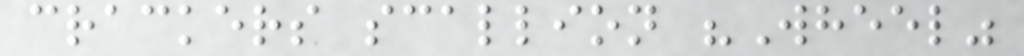crackers scallion "Wheel"
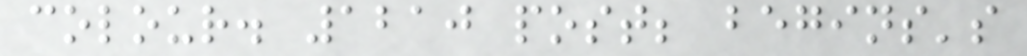colour. 1210 post; begins's
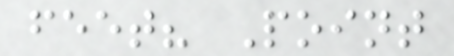feet? Point
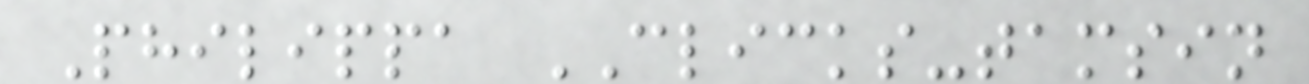Philippa CLICKS-tamsin
